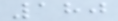180
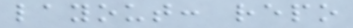layout: repo
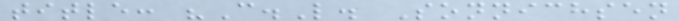title: "C.L. Sonnichsen
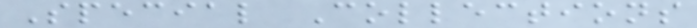Special Collections
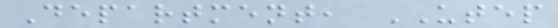Department, UTEP
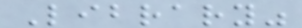Library"
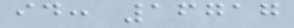id: 16717
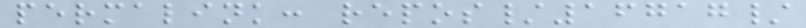permalink: repos/16717/
